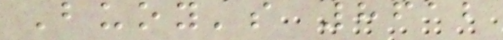Buoy's 8612
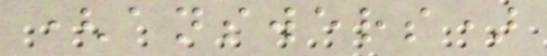(answers)
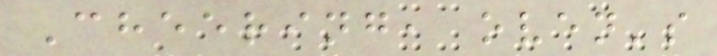Cheering, oven's
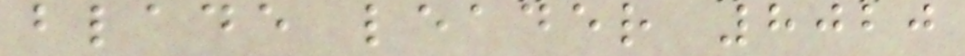blade leader 8020
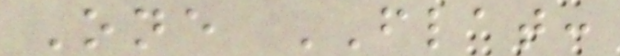One FLAT:
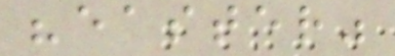"easter"
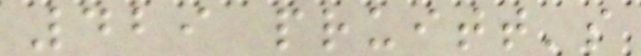429 pruitt's
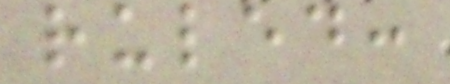ruled:
